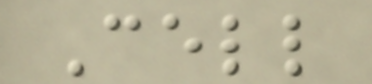Cell
